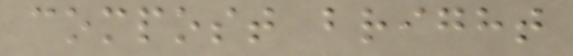compost bright
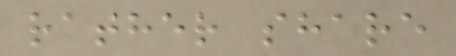rather share
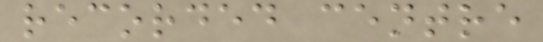recorded centre
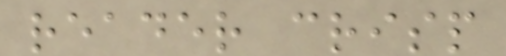reader crisp
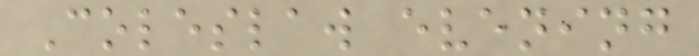Coleslaw evening
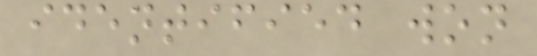identified won
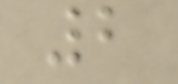2
